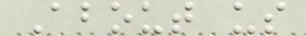About us
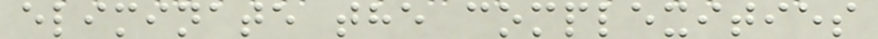eliminate the complexities
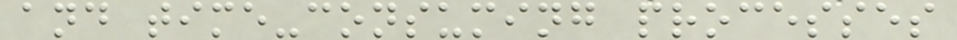and time-consuming processes
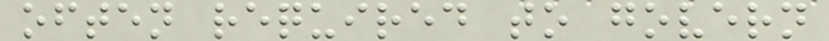often required to govern
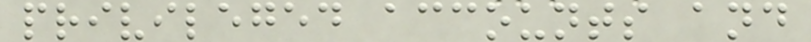privileged accounts and
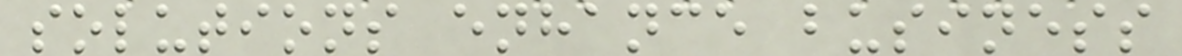solutions enhance business
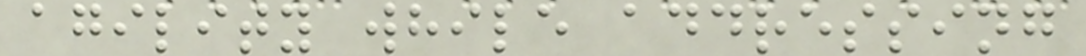agility while addressing
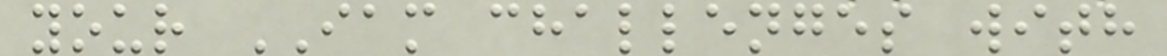your IAM challenges with
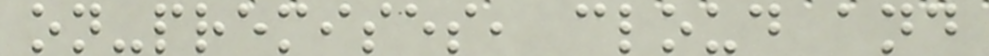on-premises, cloud and
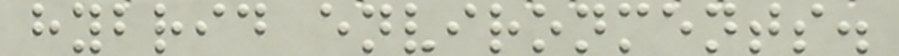hybrid environments.
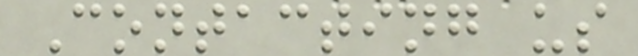Contacting us
